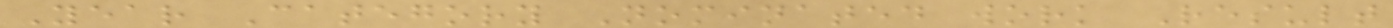Year Category Nominated work Result
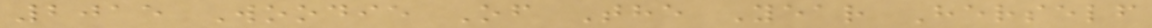2015 Woodie Of The Year Herself
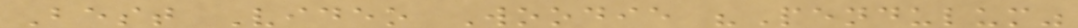Best Video Woodie "Pendulum"
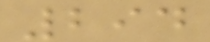294
